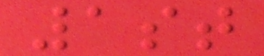1st
